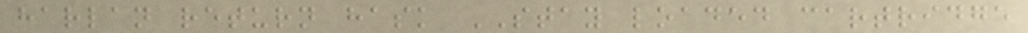harlan return hask STAY loaded cartridge
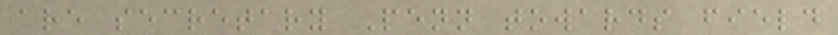are secretary Penn towards field
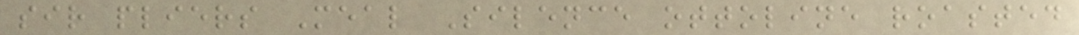sir pliers Meal Silence ottoline roasted
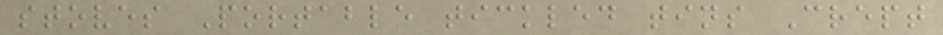stoves Portable tickled tins Crept
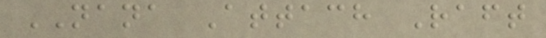NANA Attach Raft
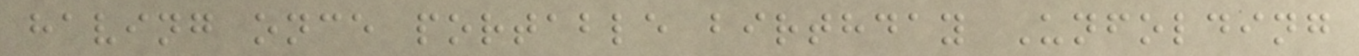having once portable birthday Unfolding
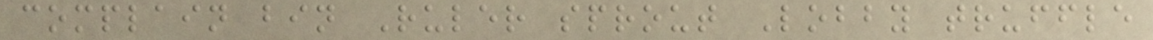complain bin Ruler sprout Lobby truffle
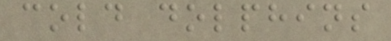cold dolphins
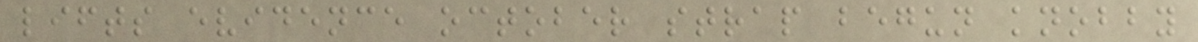lifts evidence october strap begun knobby
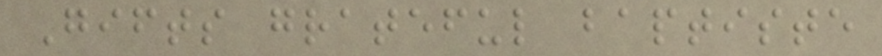Gifts grateful baptiste
